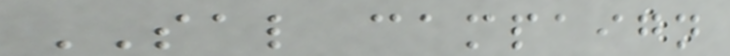SAL campaign
